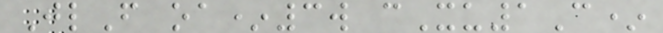JlF oa*3w cXu1C*
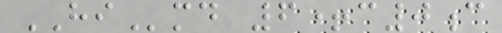HImd 6+c0c
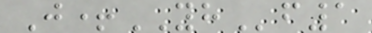J+YHf1
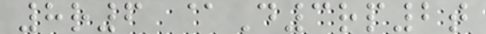8r6 @D3rp2t
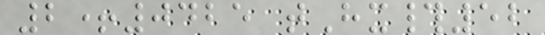2+0425 tHx#52
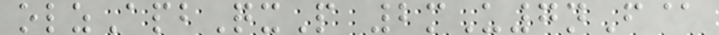olzApbQxP 2mU7nF@
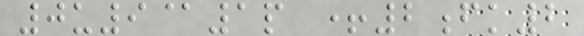0u9@1p +2fk2
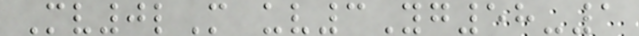Mv0lM uv3Yg58-1
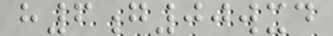h6g00wxd
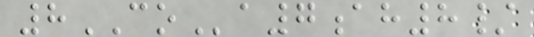8COa7ah8/
